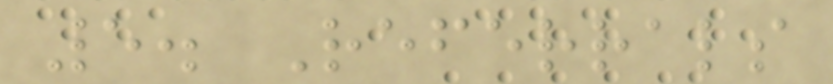5. Referrals
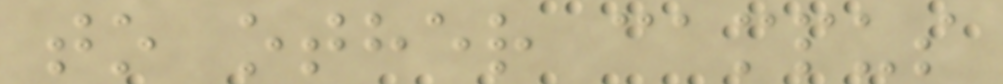to other campus
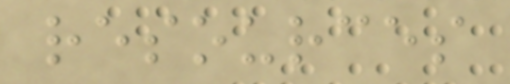resources
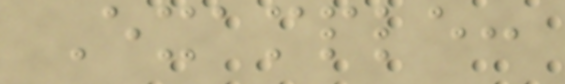Example:
